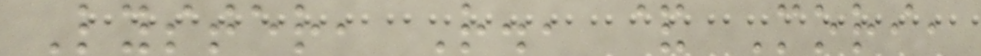Lyster, R., & Mori,
